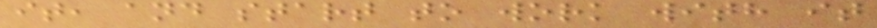it, and start to work with it
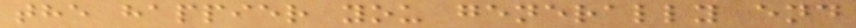the happier you generally end
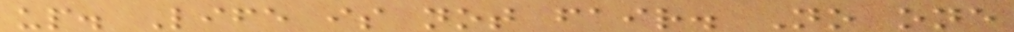up. Life is not fair. No one
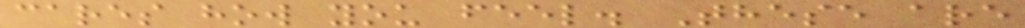cares how you feel. These are
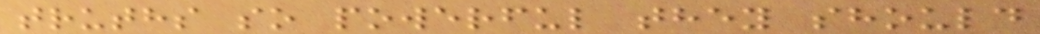truths so powerful they should
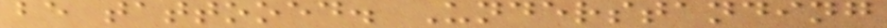be tattooed. Understanding
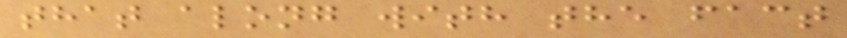that along with the fact
